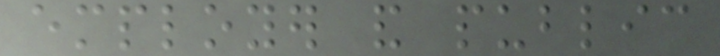employer and public
